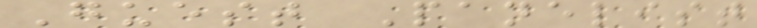Guest Panelist
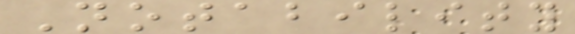Notability
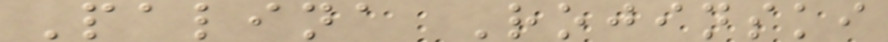Palina Rojinski
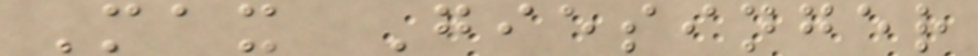Max Giesinger
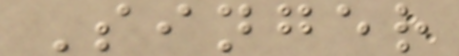Singer
